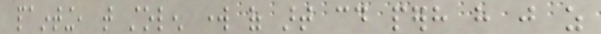painting, that stolen work of art could perhaps have just as
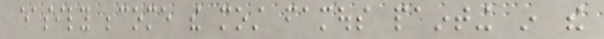easily become the most famous painting in the
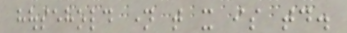household name that it is today.
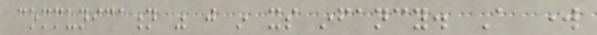communication was just in its infancy. A work
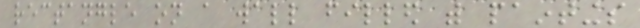rectangle on a wall filled with paintings
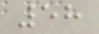58
